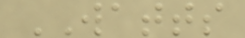WATTS
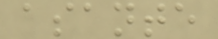asante
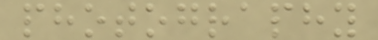photography
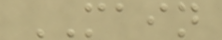MAIN
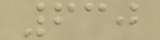630
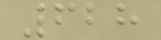628
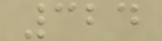324
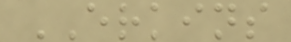ERKINS
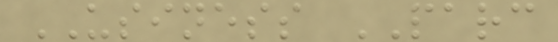USINESS PARC
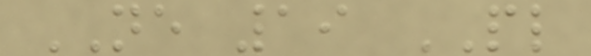NE 19 PL
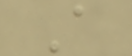A
